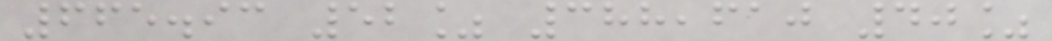665.93 52% 388,610 40%
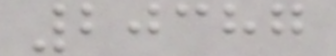20387
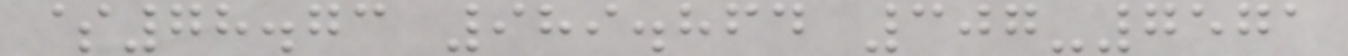$78.73 989.864 307-7571
